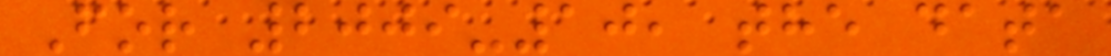For 2009-10, the data
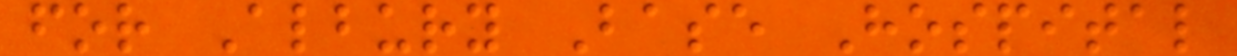for Albury Base Hospital
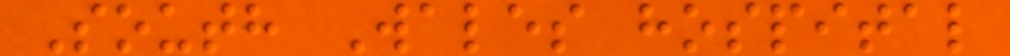South Wales hospital
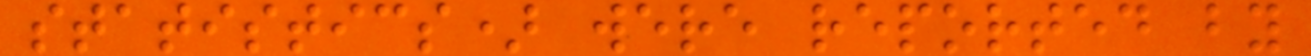statistics) were reported by
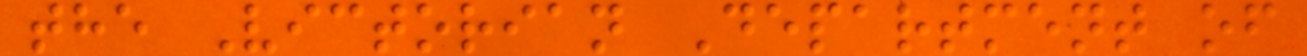the Victorian Department of
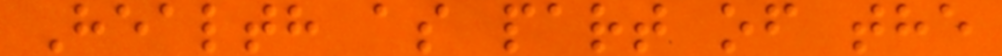Health as part of the
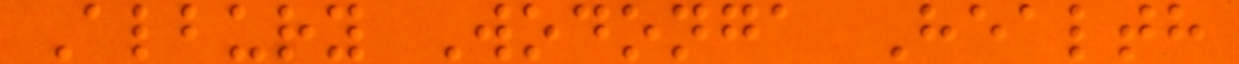Albury Wodonga Health
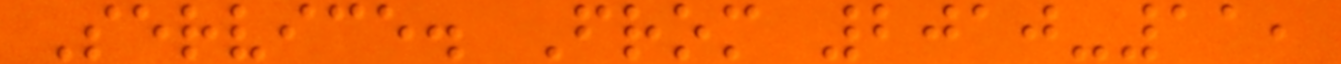Service. From 2010-11,
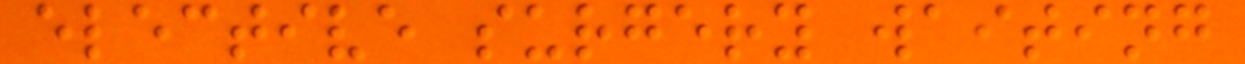elective surgery waiting
